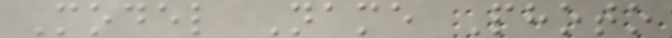Model Name Photo
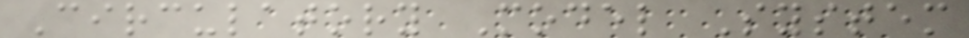Circulatory Model System
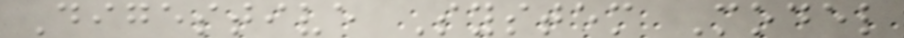Digestive System Model
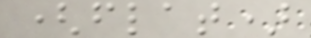(flat)
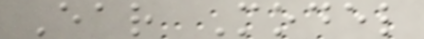Ear Model
